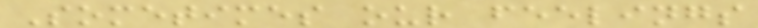Sometimes our feelings
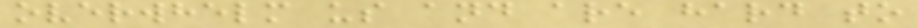overwhelm us and are hard to
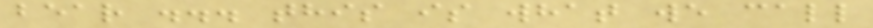bear ... this is what we call
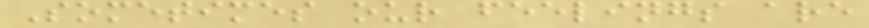Sometimes our feelings are
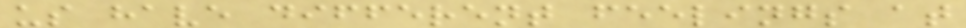us have different feelings at
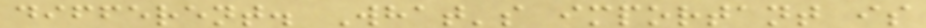different. What's important is
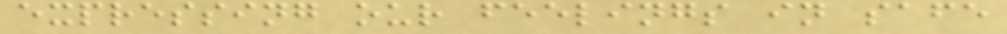expressing our feelings in safe
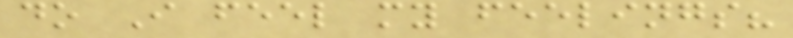do I feel my feelings?
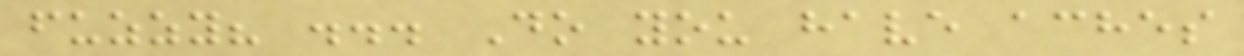fuzzy? ... Do you have aches
